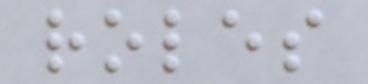roles
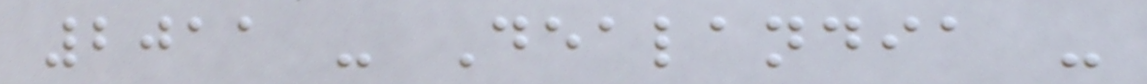2011 - Dealandia -
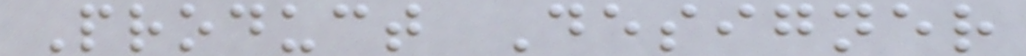Product Designer
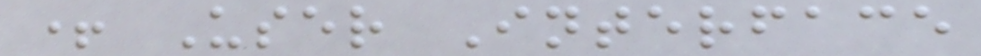+ User Interface
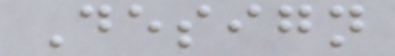Design
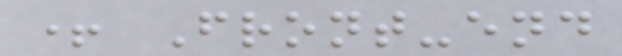+ Front-end
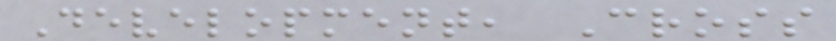Development, Cross
